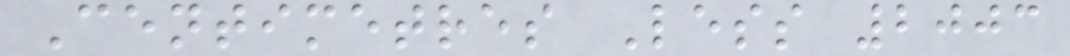Centimetres Less 2003
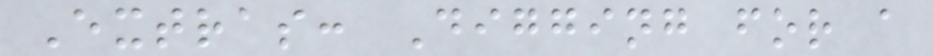Extras: Digging for a
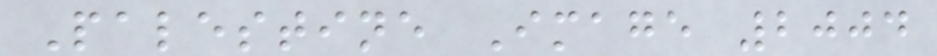Palestine Image 2004
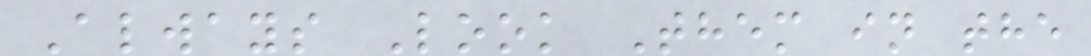Always Look Them in the
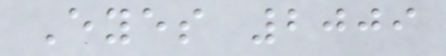Eyes 2009
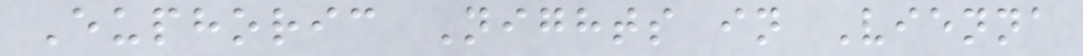Euphoric Nights in Vienna
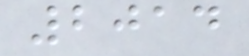2014
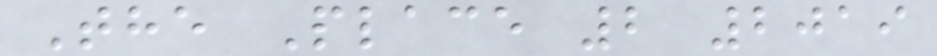The Place 2 2019
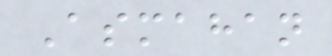Asmahan
